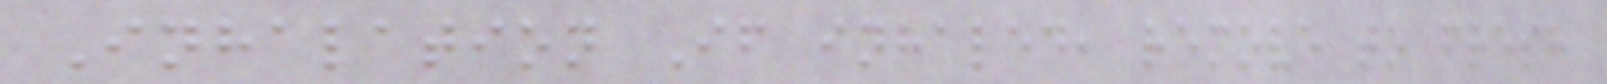Inhalation If inhaled, remove to fresh
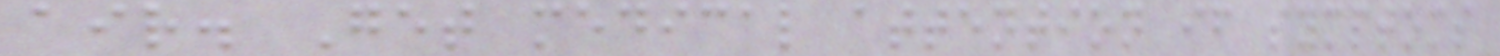air. Get medical attention if symptoms
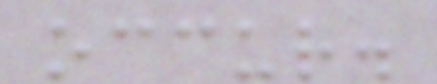occur.
